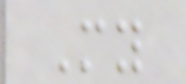My
